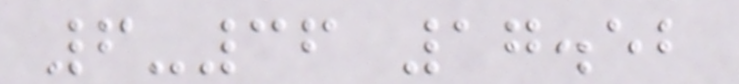6-36 17.52
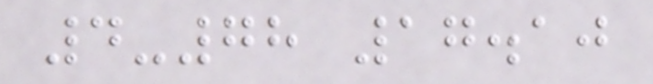4-78 17.10
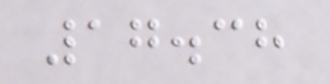17.38
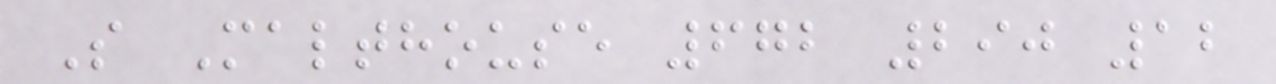S Malthouse 672 290 12
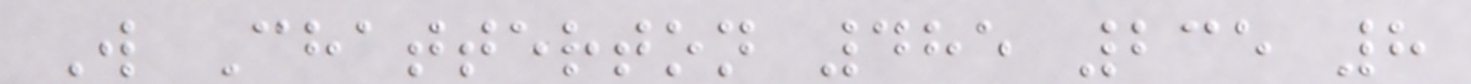W Chatterton 485 235 8
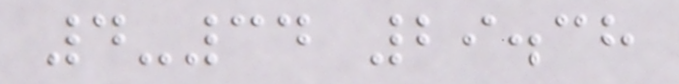4-34 29.38
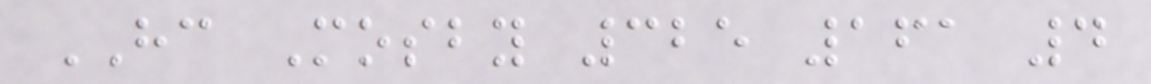HC Mosby 325 161 4
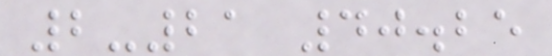2-21 40.25
